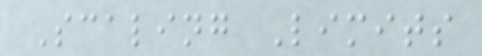Scaling Limits
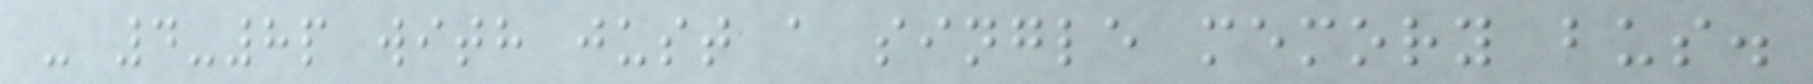- 4-8p with just a single memory bus.
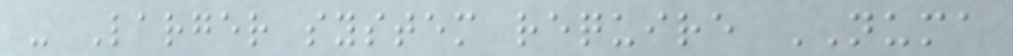- Larger system require NUMA
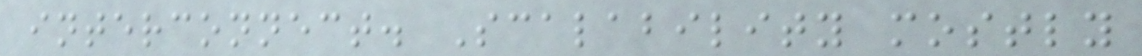interconnect. Scalability mostly
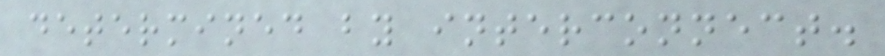determined by interconnect.
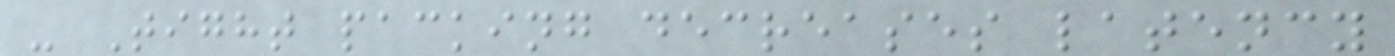- Tight packing decreases latency
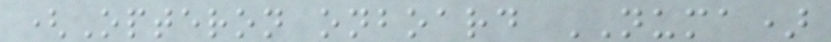(Opteron onboard NUMA)
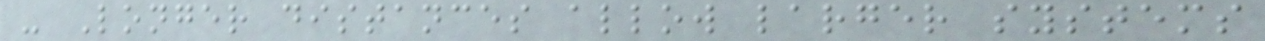- Longer distances allow larger systems
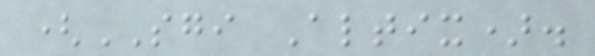(SGI Altix).
